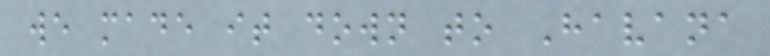we made it down to Havana
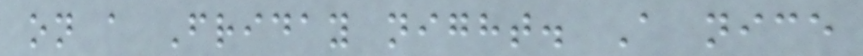on a Friday night. A nice
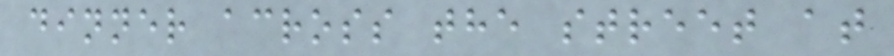dinner across the street at
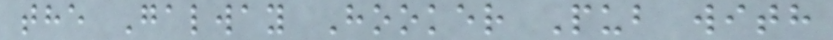the Galway Hooker Pub with
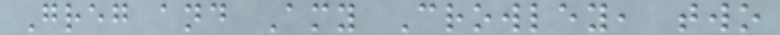Greg and Amy Crowley, two
